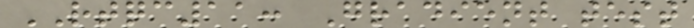RTQC11: Gradient test
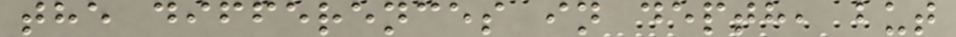the differences in depth, but
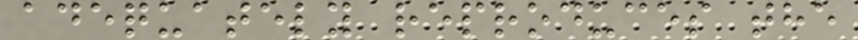adequately reproduces the
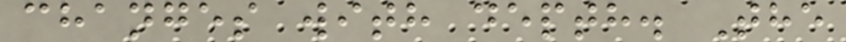changes with depth. The
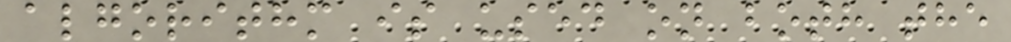algorithm is used on both the
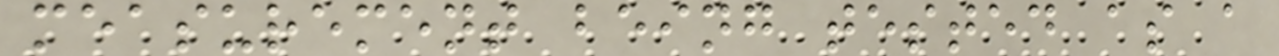measurement being tested as a
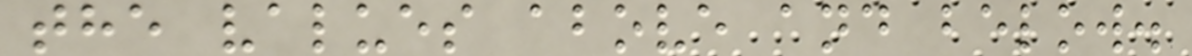the values above and below.
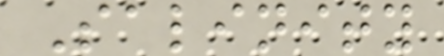Salinity
